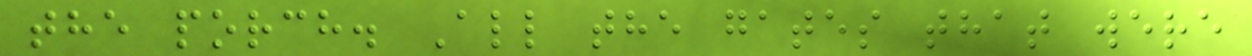the porch. All the gates that were
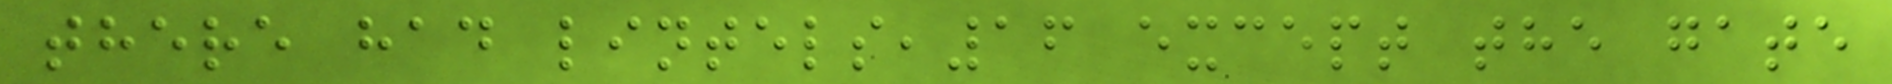there had lintels,16 except the gate
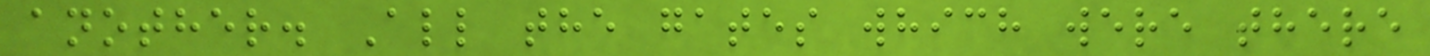another. All the gates which were there
